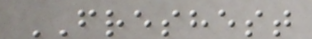FRESHEST
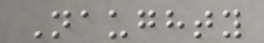Naughty
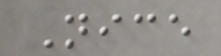Nice
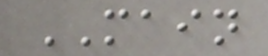MAIN
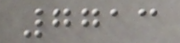7713
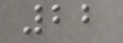22
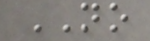NO
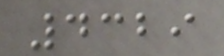4329
